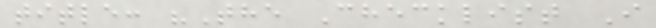title: "The Checklist I
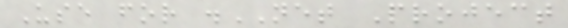Use for .NET Project
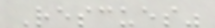Rescues"
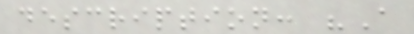description: "A
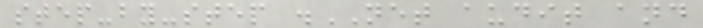step-by-step .NET audit and
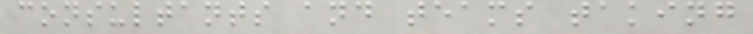consultants and teams taking
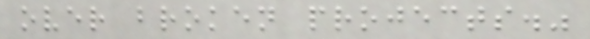over broken projects."
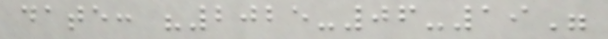date: "2025-06-19"
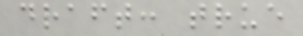draft: true
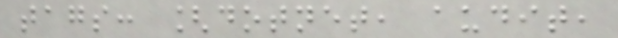tags: [dotnet, audit,
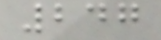247
